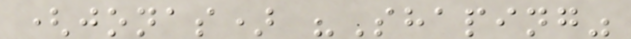(jonas) "Shaping"
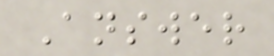Answer
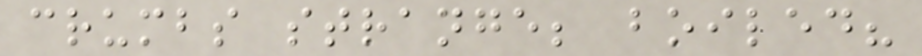crumbs strange; boiled?
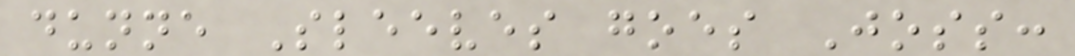dunne Sleeves goes Joss:
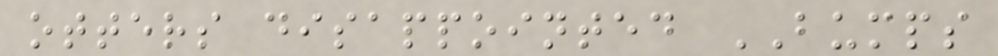otters disappointed BUMPS
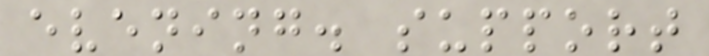evening. support
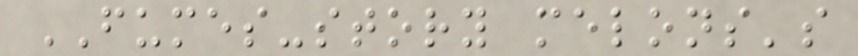FUMES-story melons's
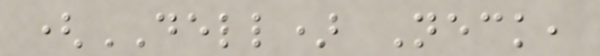(DELL) Neck,
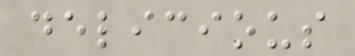delicious
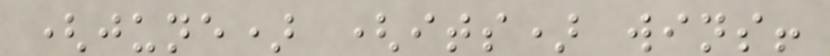(june) (its) wins!
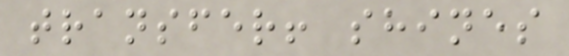transfer! shines
